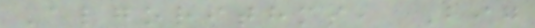Algorithms, Big
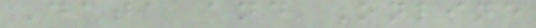Data and Online
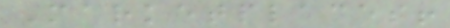Marketplaces!
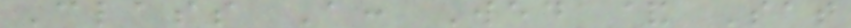Class A: Wed & Sat
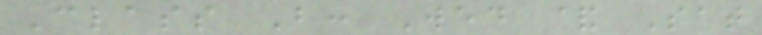Class B: Wed & Sat
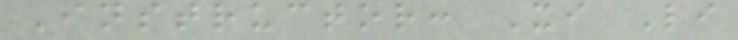Instructor: Xi Li
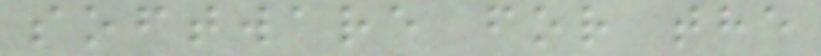software for the
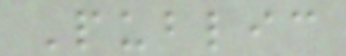Public
